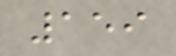159
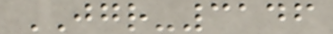JGR-3146
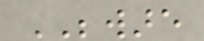BEWARE
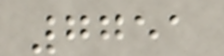7751
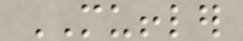MUFFLER
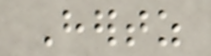Hertz
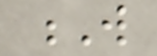W
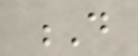D
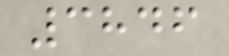3846
